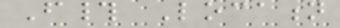F# Location
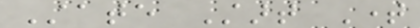State Start Time
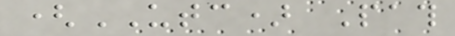(UTC) Path
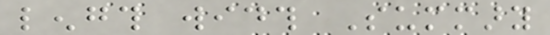length width Summary
